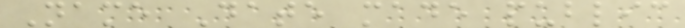Name Date made public
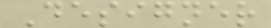Designer
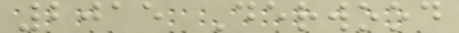2015 Derwood
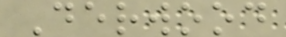Derwood
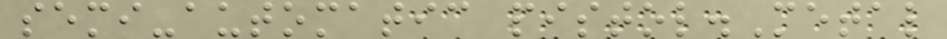semi-automatic pistol.Metal
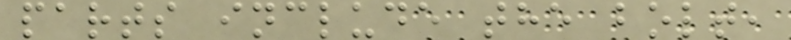parts include the bolt,
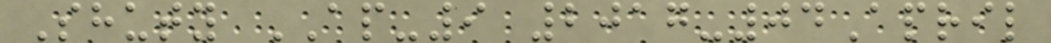Shuty AP-9 2017-04April
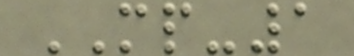MP-1
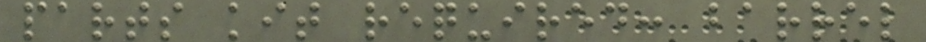parts kit required: barrel
